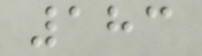183
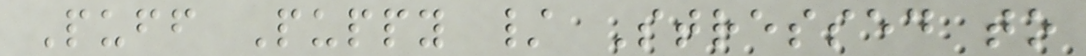Puff Puppy / Stressed to
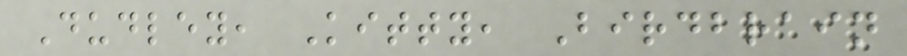Dudley, Kitty, Birdbrain
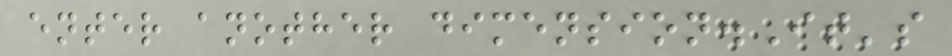enter another dimension.It's
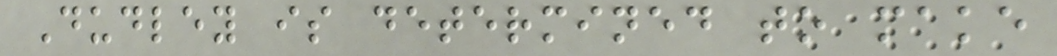Dudley is determined to make
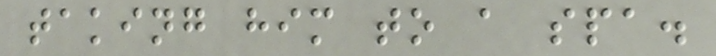taking him to a spa.
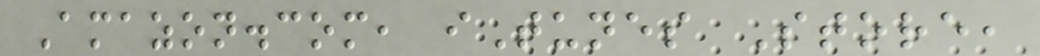Amazon.com, iTunes Store,
